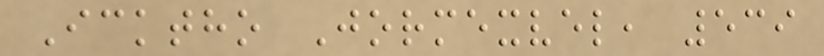Icktho Jormexvel, 539
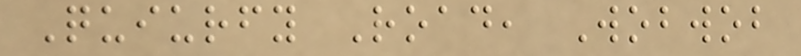Quiurfy Road, Wobwob
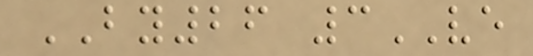BY26 3VE
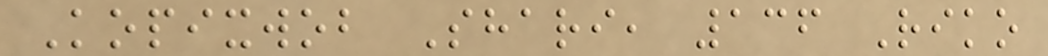Kopixwob Shari, 136 Riko
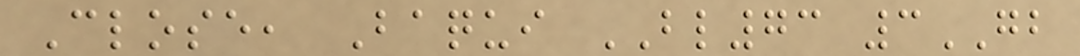Close, Baqui BL73 3GB
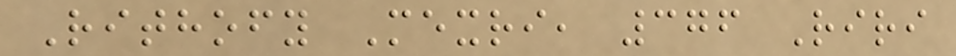Rithofy Mexri, 376 Riri
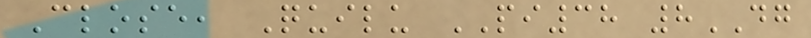Close, Quilu PI38 8DG
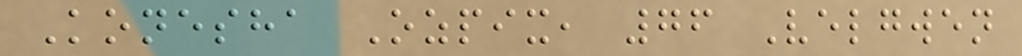Konesha Ozpix, 76 Velgwen
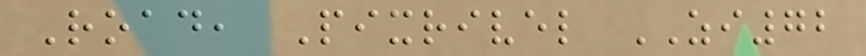Road, Pixrivel ZI72
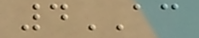4AC
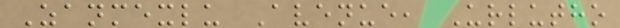Zanmexlu Avenue, Urlutho
